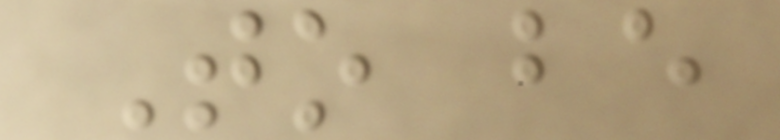To be
